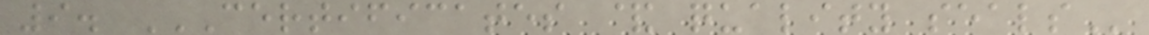9. CERTIFICATES & QUALITY SEALS
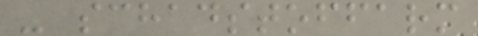- schadstoffarm
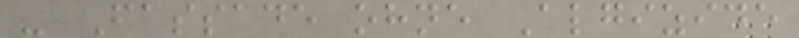- Fassade ohne Algizide
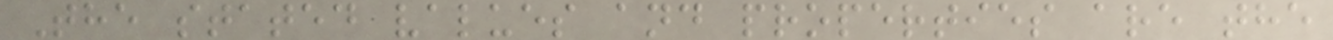The stated values and properties are the
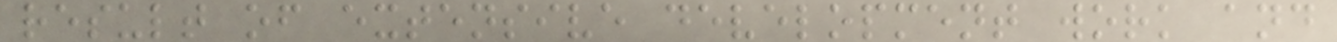result of extensive development work and
